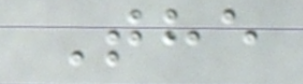The
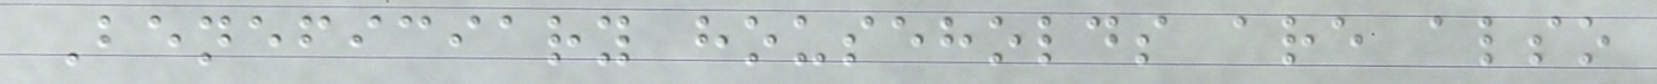Beneficiary households are also
